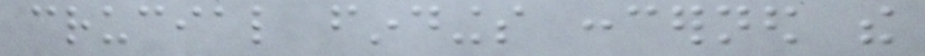crucial findings concerned the
